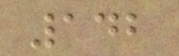142
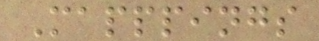Mapppings
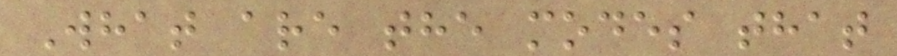What are the modes that
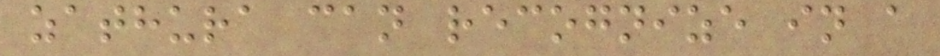zathura can recognize in a
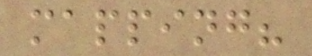mapping?
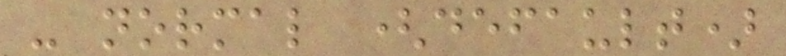- normal (default)
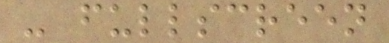- fullscreen
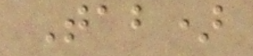Tab)
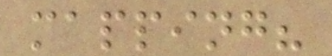mapping?
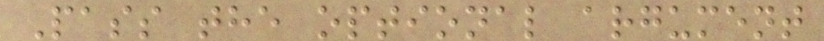Pass the optional argument
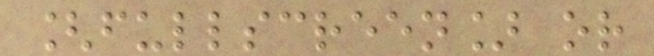[fullscreen] or
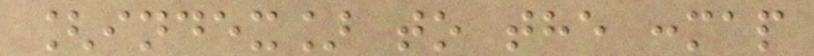[index] to the :map
